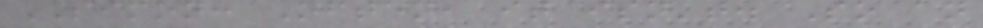SIMON: Often, it isn't. So an
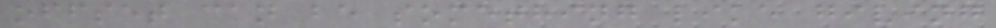offset can be something like giving
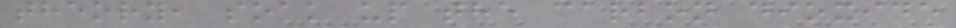theory, soak up the carbon dioxide
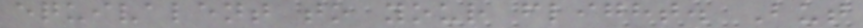equivalent to your flight. But
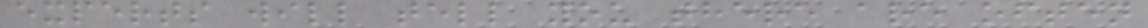experts will tell you there are often
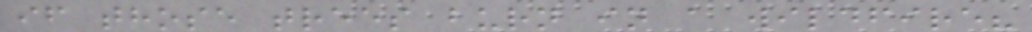if those trees burn in a wildfire?
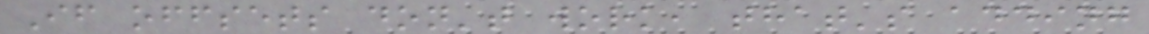If offsets don't work, that's adding
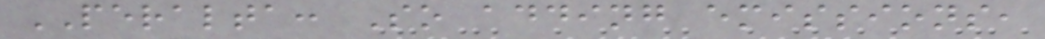PERALTA: So adding emissions,
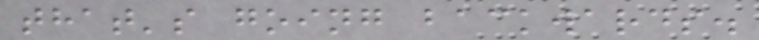that's going backwards.
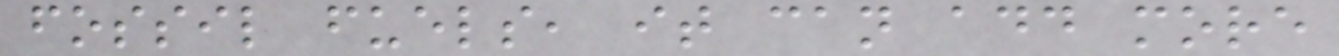fossil fuels, it can add more
